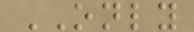ONLY
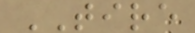TIRE
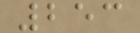253
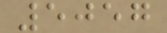5057
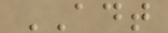ADT
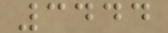3444
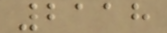2118
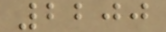2200
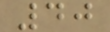40
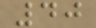40
